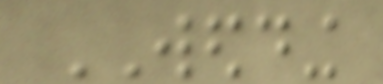WEDDING
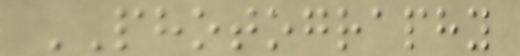PHOTOGRAPHY
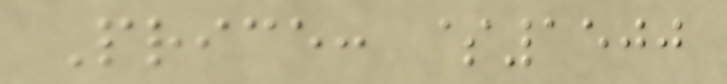Price: $1500
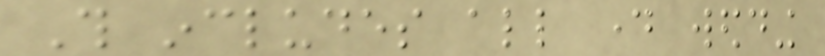This includes all day wedding
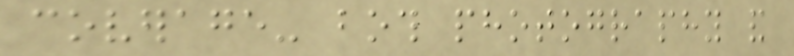coverage- both photography and
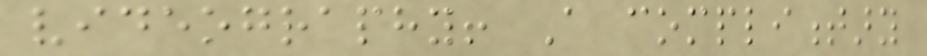videography! A complimentary
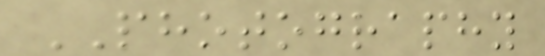PHOTOGRAPHY
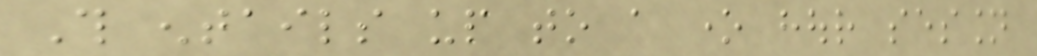This entails up to a one hour session
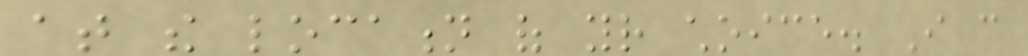at the location of your choice. I can
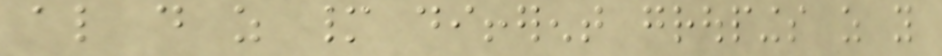also do as many different groupings as you
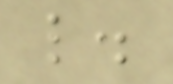like.
